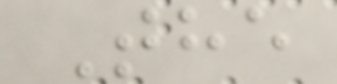The
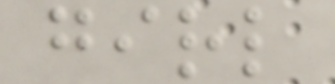girl
